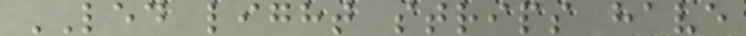LED light strips have
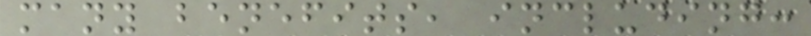many benefits, including:
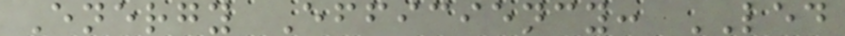Energy Efficiency: LED
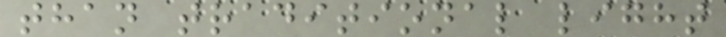than traditional light
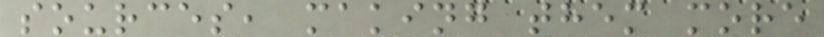sources, making them more
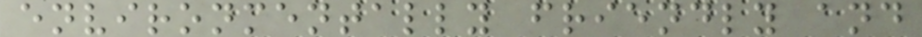environmentally friendly and
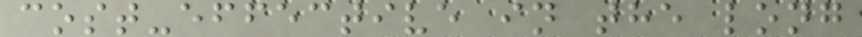cost-effective in the long
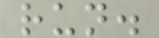run.
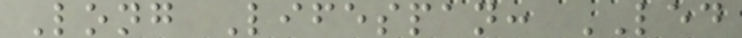Long Lifespan: LED
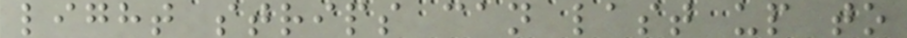light strips can last up to
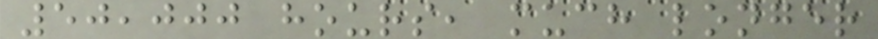50,000 hours, much longer
